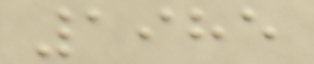1985
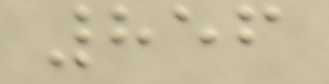856
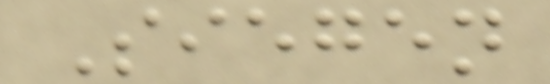Siegen
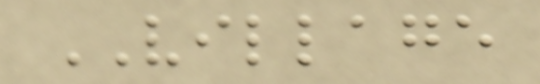VILLAGE
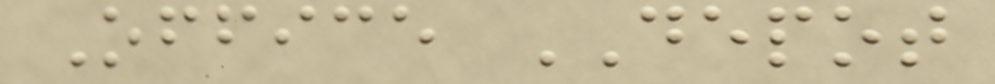Office DEPOT
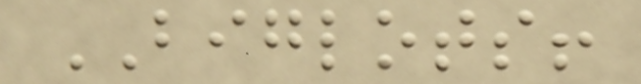BIGLOTS!
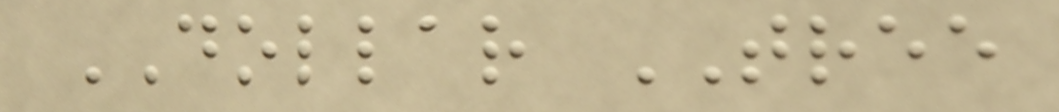DOLLAR TREE
